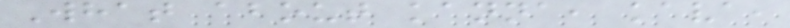What about kanna, kava,
